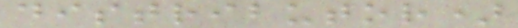distributor)
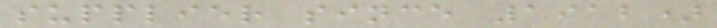supplier since 1912)
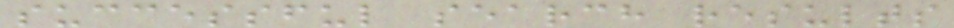successful search results
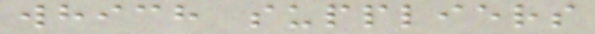which suppliers
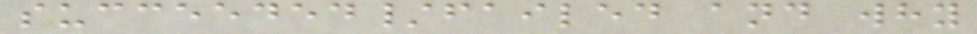succeeded/failed and why
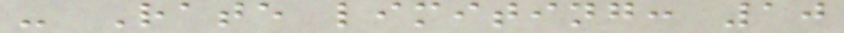- Rate limiting: 10
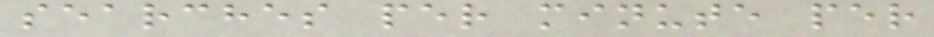searches per minute per
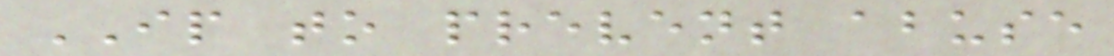IP to prevent abuse
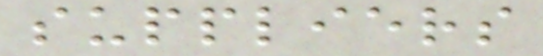suppliers
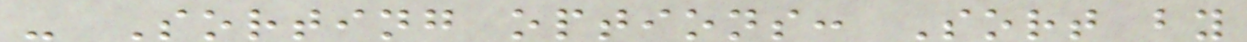- Sorting options: Sort by
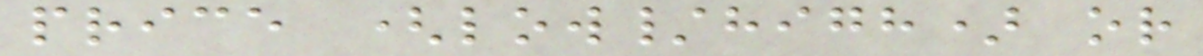price (low/high) or
